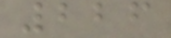226
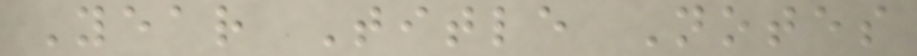Year Title Notes
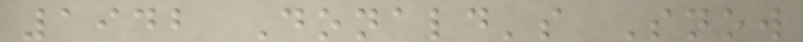1942 Donald's Snow
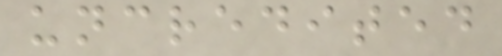uncredited
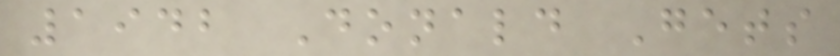1942 Donald Gets
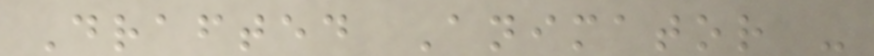Drafted Animator -
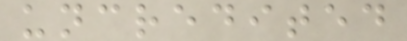uncredited
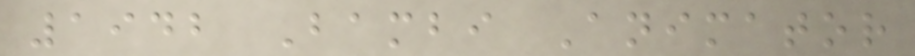1942 Bambi Animator
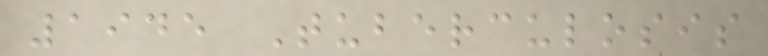1945 Tuberculosis
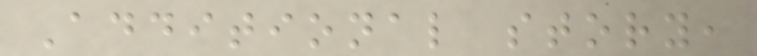Additional story,
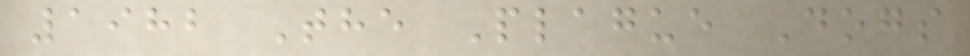1982 The Plague Dogs
